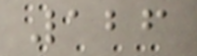126
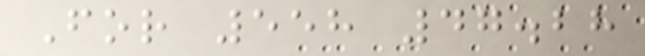For 558 47.28
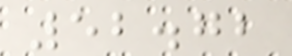52.72
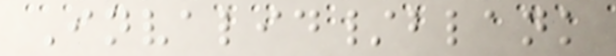Invalid/blank
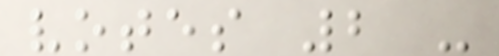votes 2 -
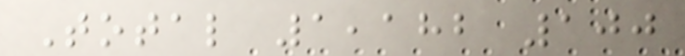Total 1,182 100
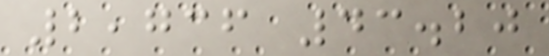2,736 43.20
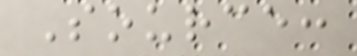Source:
